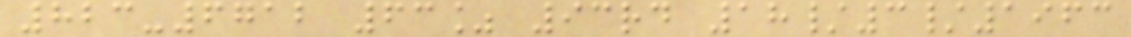823-6712 63% 93rd 18/3/1963
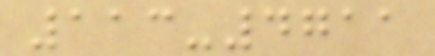113-4711
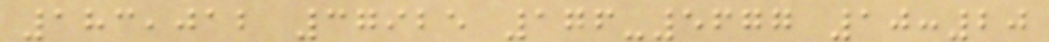183,012 37925 176-5677 10:20
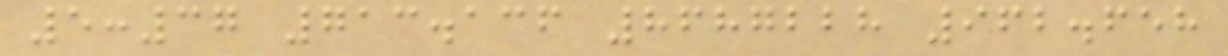5:37 713.136 8687228 962.658
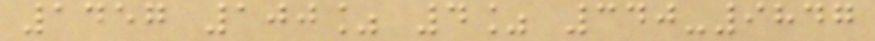1457 100% 4% 340-9847
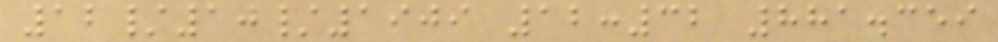12/10/1909 12:32 881.359
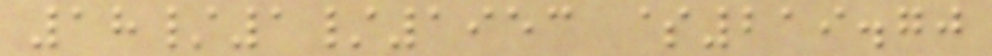18/1/1953 $219.70
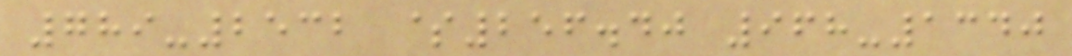789-2532 $256.40 968-1340
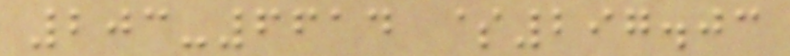203-6614 $297.03
